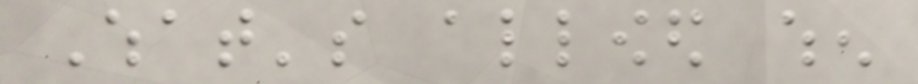What's allowed when
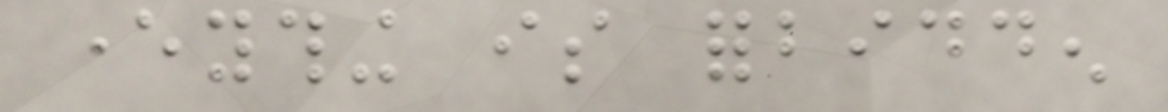everything is forbidden
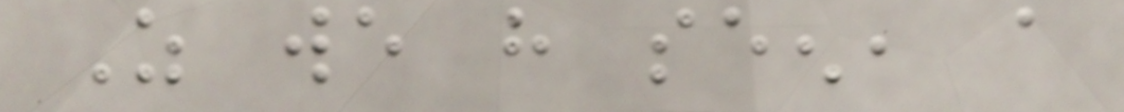As we have seen, a
